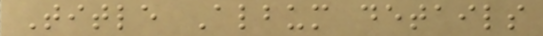Title Album details
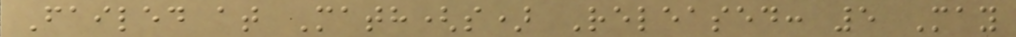Failed at Math(s) Released: 5 May
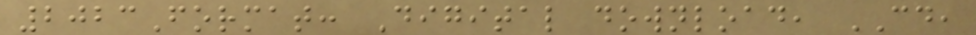2023Format: Digital download, CD,
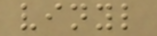vinyl
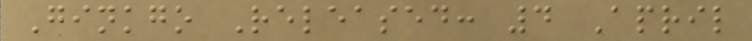Ginkgo Released: 4 April
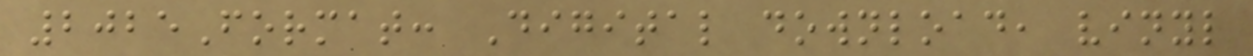2025Format: Digital download, vinyl
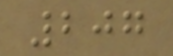207
